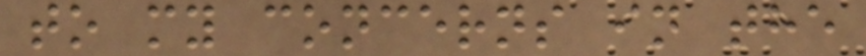to my concerns in the
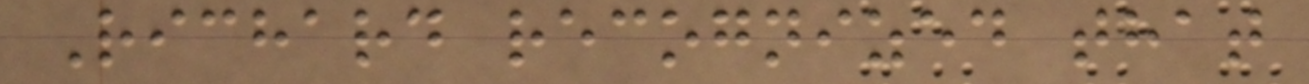Richard recognized that
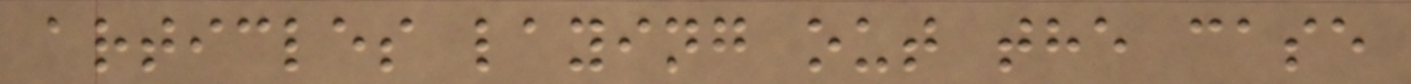articles laying out the case
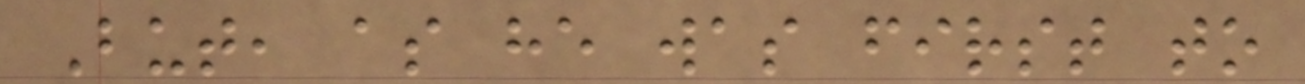But, as he was first to
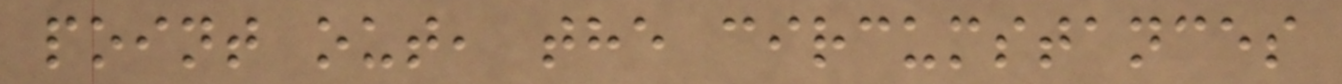point out, the circumstances
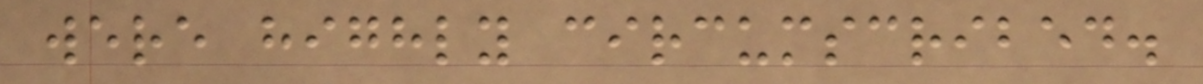were highly circumscribed.
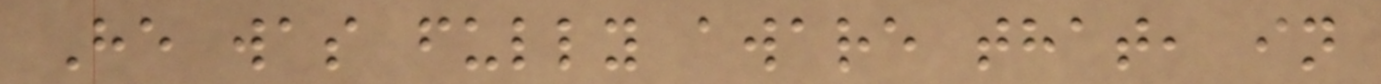He was fully aware that, in
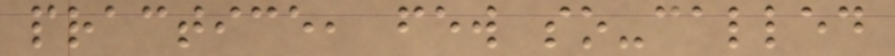practice, few so-called
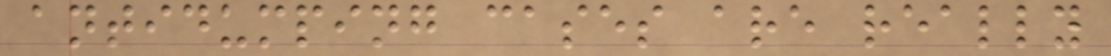antidumping cases are really
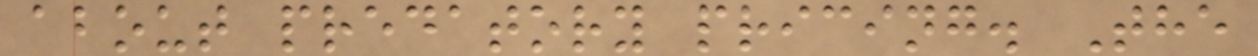about predatory pricing. The
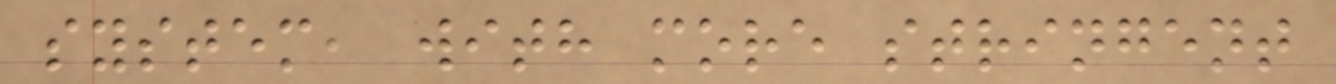system, with more stringent
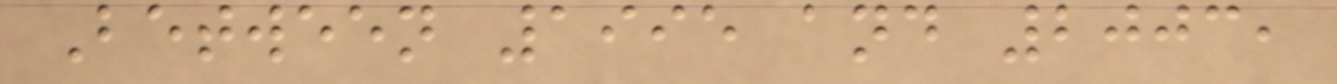Between 1995 and 2003,
